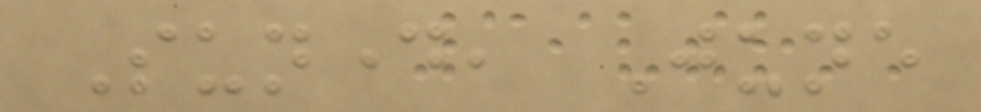Sunday, June
